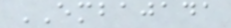EMBAJADA
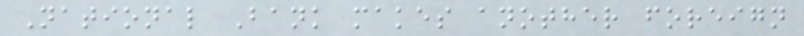National Bank makes another foreign
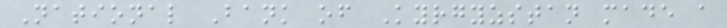National Bank of Kyrgyzstan made a
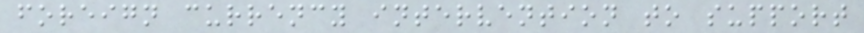foreign currency intervention to support
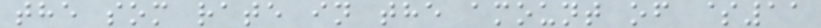the som rate in the amount of $11
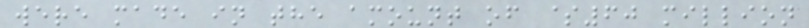were made in the amount of $60 million
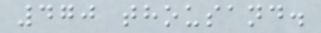470 thousand.
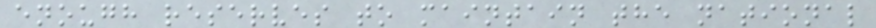enough reserves to maintain the national
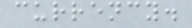currency.
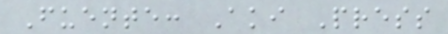Fuente: Aki Press
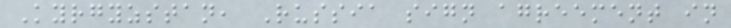Kyrgyzstan, Russia sign agreement in
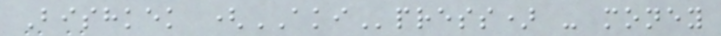Bishkek (AKIpress) - money
